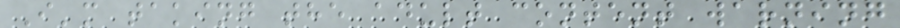I'm taking the adult content warning
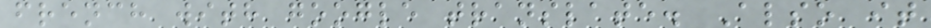french with google translate. Also it
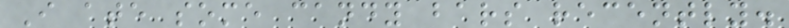I ate some candy bars recently.
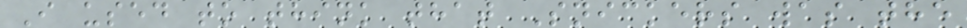I used to think that Snickers was the
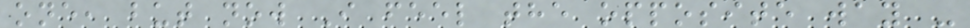one, but now I feel the opposite way -
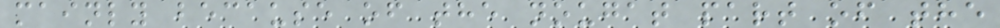mainly because of the nougat part of the
